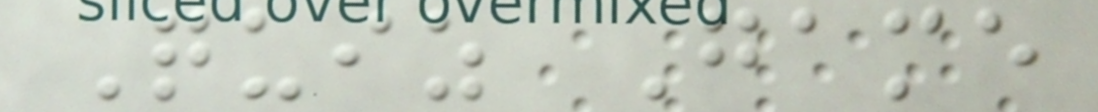Quiz Game
